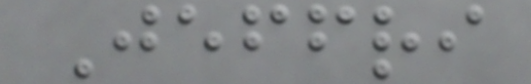Jeffri
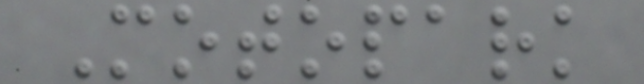Motopark
